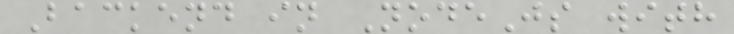Backend in NodeJs with
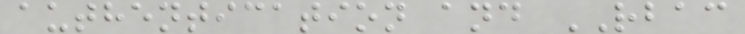authentication and RBAC
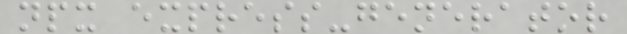npx express-generator
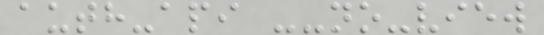auth-api --no-view
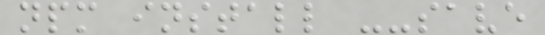npm install --save
